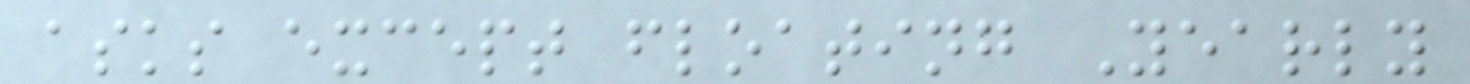asks except floating Yearly
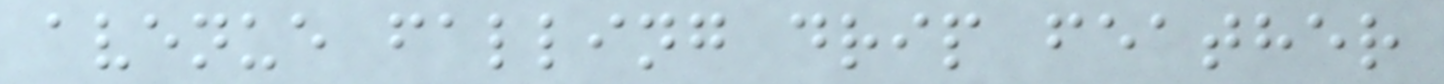avenue falling drip feather
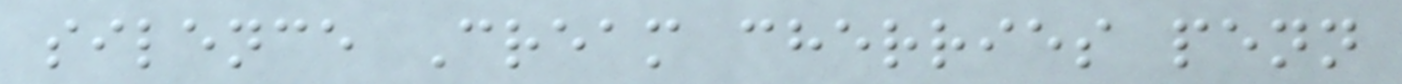silence Cream cherries penn
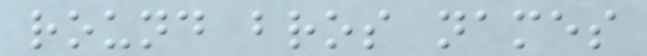round bros names
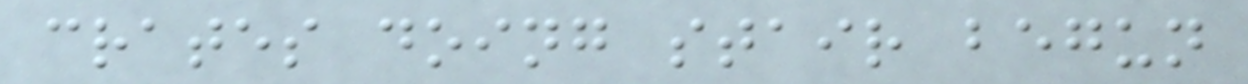crates doing stair begun
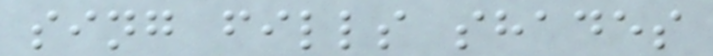sing fills shades
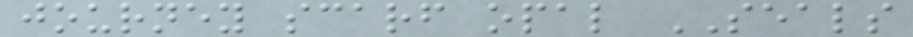journey scarf opal SEALS
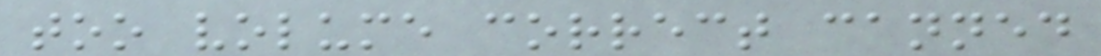too volume correct canned
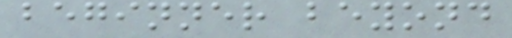beginner beyond
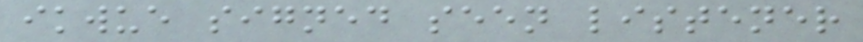ikwue signed seen listener
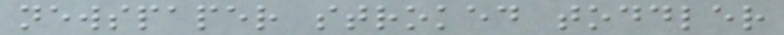newspaper stroked toddler
